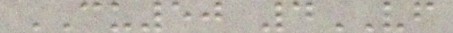CU50 4VF
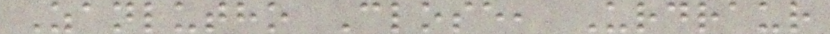Zanlutho Close, Urdraur
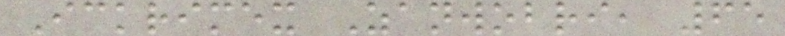Ickrimex Zanwobri, 65
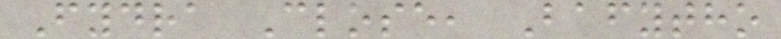Fydra Close, Bafytho
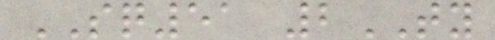SQ51 2TY
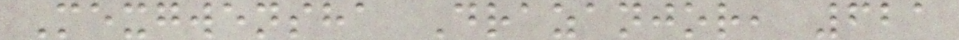Mexgwensha Drazanjor, 621
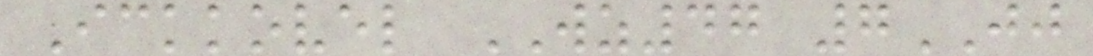Ickkovel WZ47 7JJ
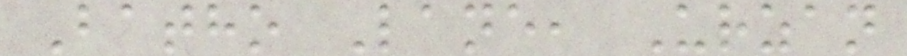Batho Lane, Urzan
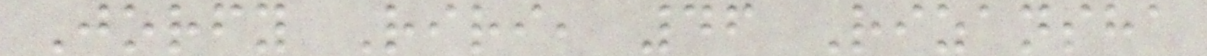Jorfy Riri, 46 Rizansha
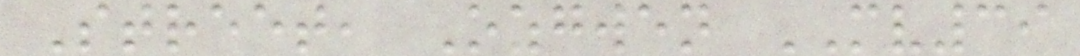Street, Ozgwen MV39
